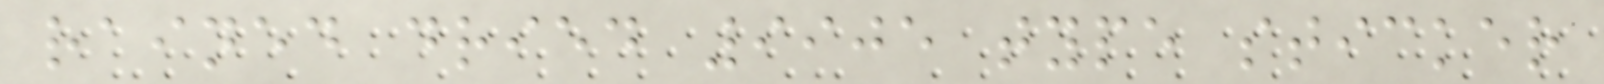rained dried 9905 type sticker
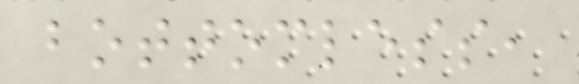bottomless,
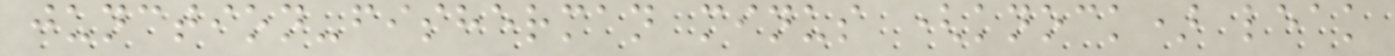junction-fisherman minus (knock) leak
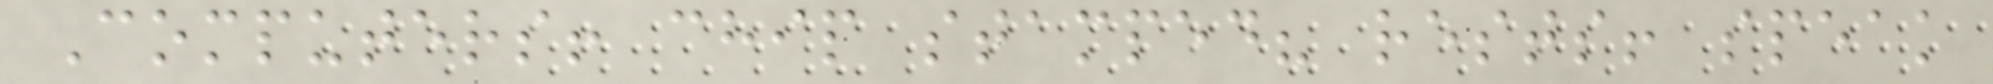Computers! chip stamped? rests! speak
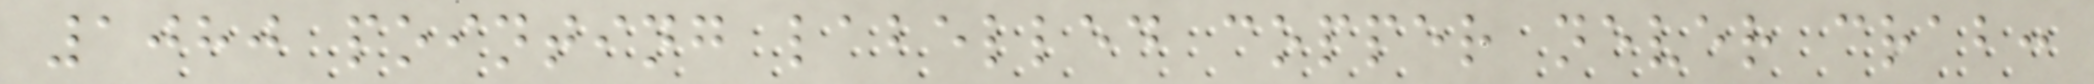1080 pointing labelled copper never crab:
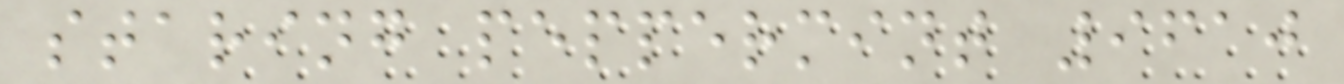staring peppermint 9610
